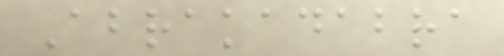Abrakadabra
